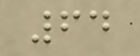64
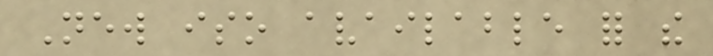New iso available for the
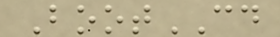BootCD
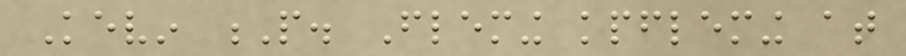Kevin P. Fleming kpfleming at
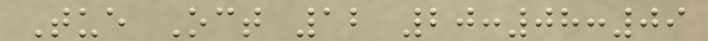Tue Oct 12 20:08:09
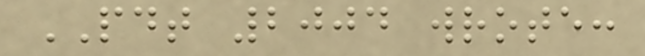PDT 2004 wrote:
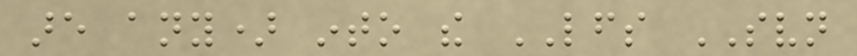are any) into the LFS SVN
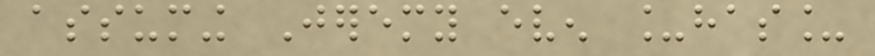assuming Jeremy even _has_
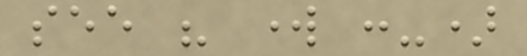see his work :-)
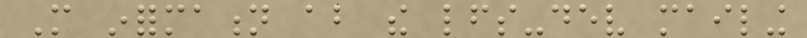More information about the lfs-dev mailing
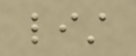list
